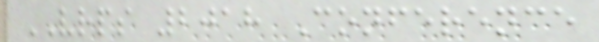VRPS 2018 Conference
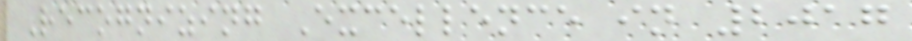Recognizing Excellence in 2017
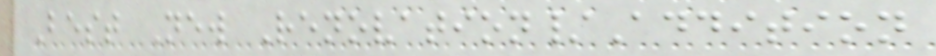Best New Renovation/Addition
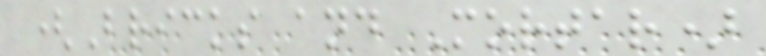(Bricks and Mortar)
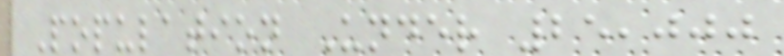Population Under 25,000
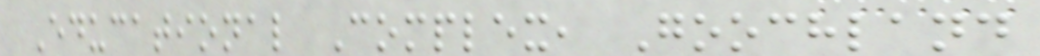Educational Complex, Goochland
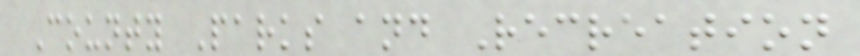County Parks and Recreation
